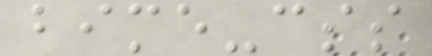bime-css
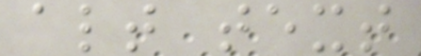alt text
